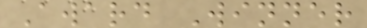Award Winner
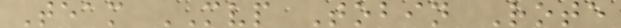Team MVP Tobin Rote
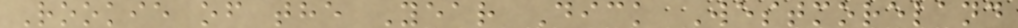Rookie of the Year Dick Westmoreland
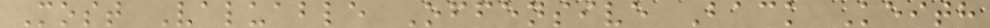Most Valuable Offensive Back Keith
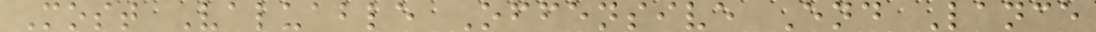Most Valuable Offensive End Lance
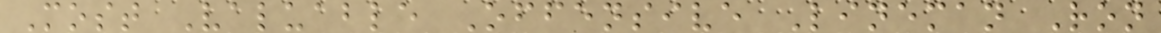Most Valuable Offensive Lineman Ron
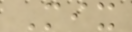Mix
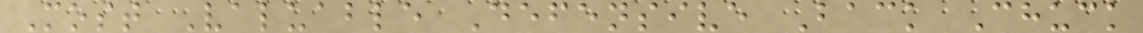Most Valuable Defensive Back Chuck
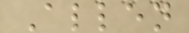Allen
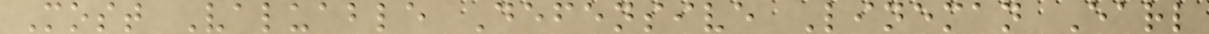Most Valuable Defensive Lineman Earl
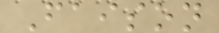Faison
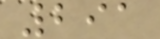291
